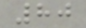80
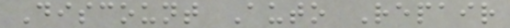Discount Auto Repair
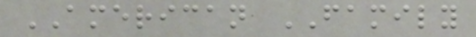AMERICAN FAMILY
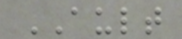AULT
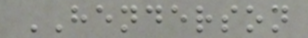HENDERSON
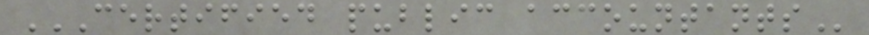CERTIFIED PUBLIC ACCOUNTANTS
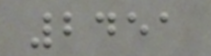2451
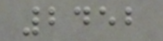2452
